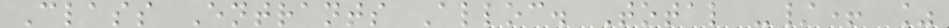Class Entrants Alloc. Total -/+ %
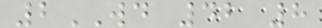2WD 42 8
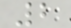2
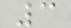3
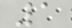1
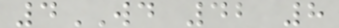4WD 42 8
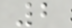2
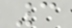3
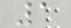1
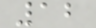12
